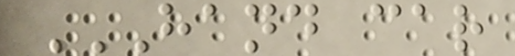HAND CAR
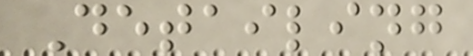Detailing
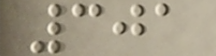301
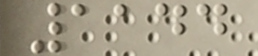1144
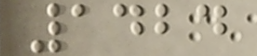1424
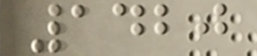1420
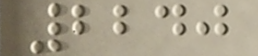2240
